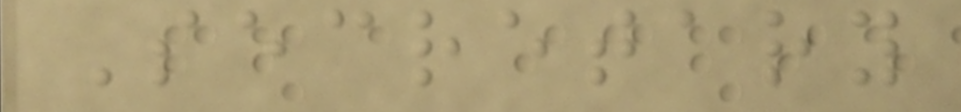Secretary
